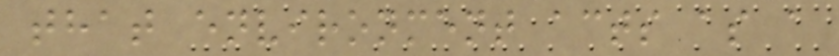that environment acts as a
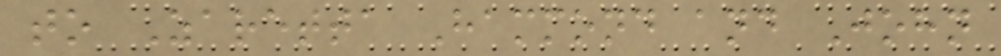to Zaretta Hammond and John
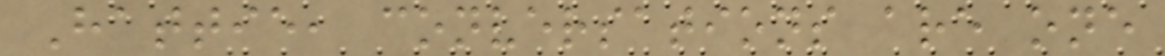Hattie, conversations are one
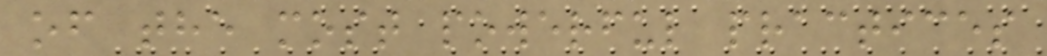of the most powerful practices
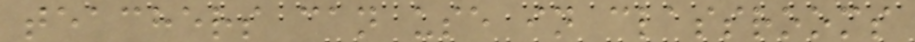teachers can use in classrooms
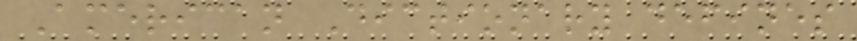American Dictionary defines
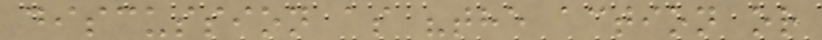discussion as "the action or
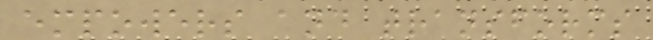empowers and transforms
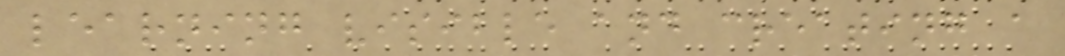learning visible and creating a
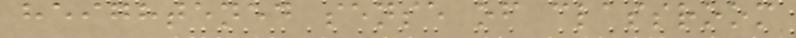heightened sense of classroom
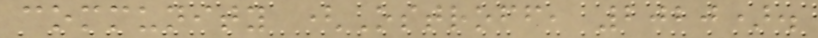community (Ostroff, 2020).
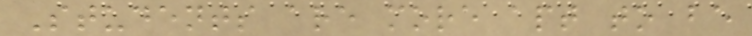Students are more apt to be
